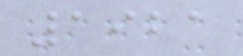1921
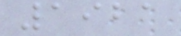1921
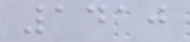1410
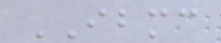IBMC
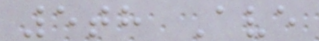5th Ave
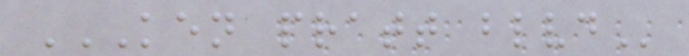KEN PRATT BLVD
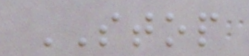STOP
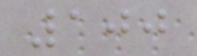100
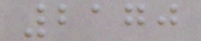2170
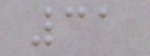31
